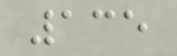135
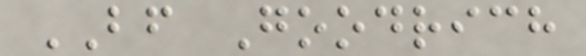BF Goodrich
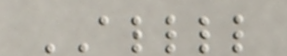ALLLL
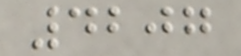4207
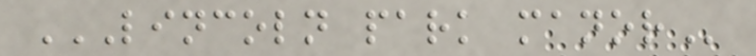LINCOLN PARK MANOR
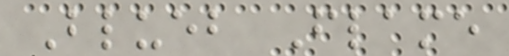Blueb Flame
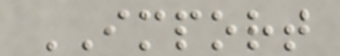IMPORT
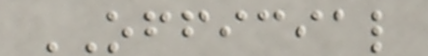OFFICIAL
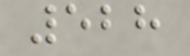528
